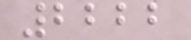2222
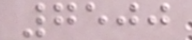7500
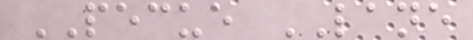PECUE LANE
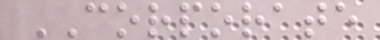CORPORATE
